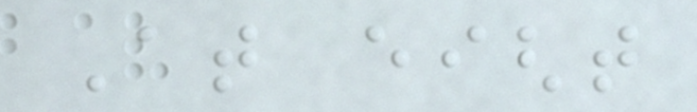At eight
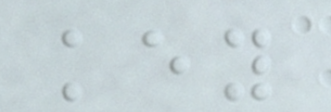key
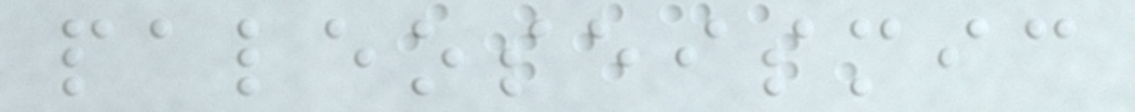paleoseismic
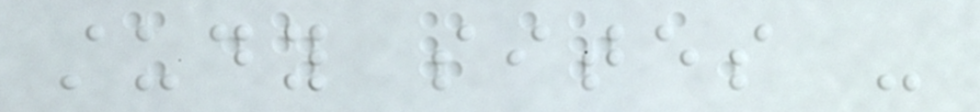study sites -
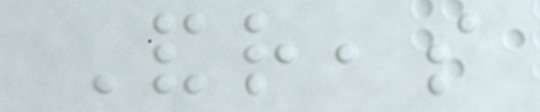Andreas
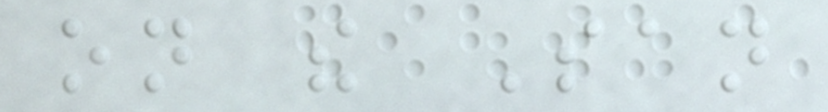on the San
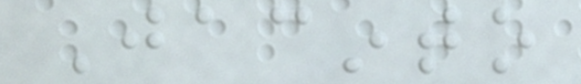Jacinto
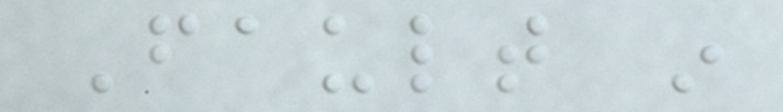Fault in
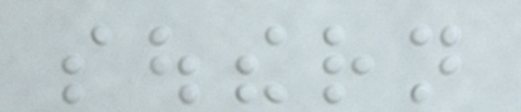southern
